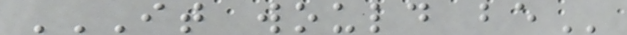IT WOULD BE
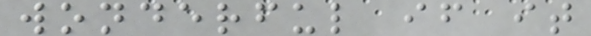wonderful if it
